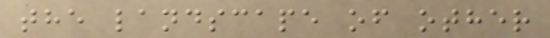the landscape of other
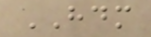HDM
